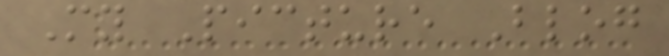My Picture Blog
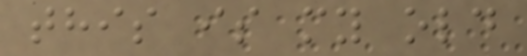this is my old
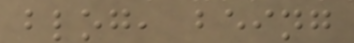blog, being
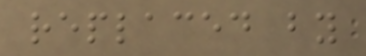replaced by
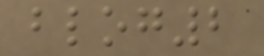blog2
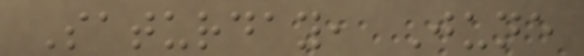Saturday, June
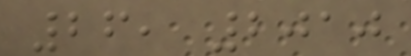26, 2010
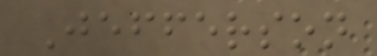Jefferson
